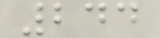244
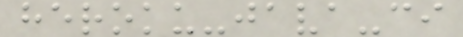heroku-java-ci
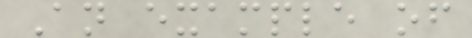An example of
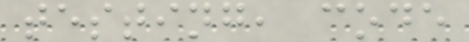testing, code
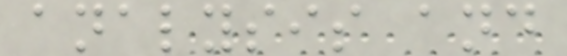analysis and
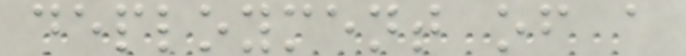deployment of a
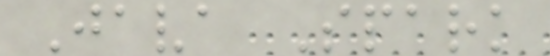Java Spark
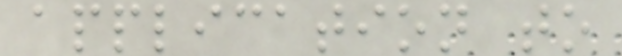application to
